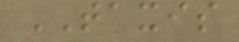TAXIS
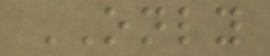ONLY
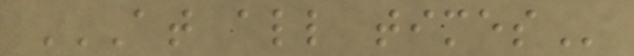AT ALL TIMES
